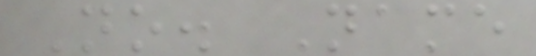No. Name
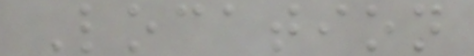Location
